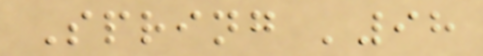Spring '98
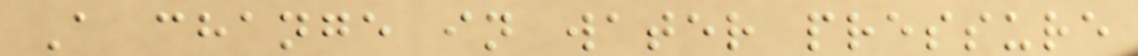A change in water pressure
